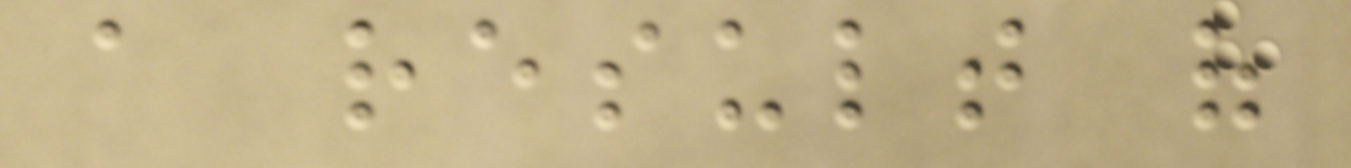a result of
